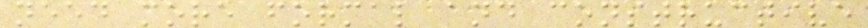need more formal and constructive
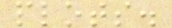plots.
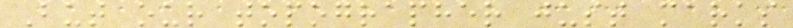But our topographer just marks
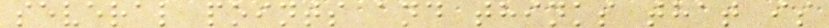several points and thinks that is
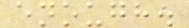enough.
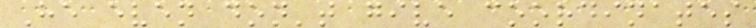He even don't give coordinates
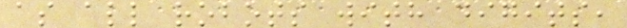as all robots with digits,
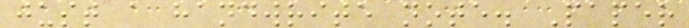just a handwrite note. Paper
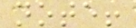note!
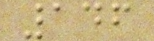146
